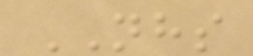NHS
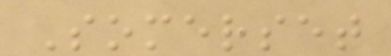Somerset
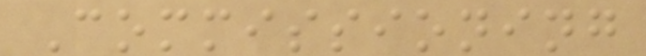Commissioning
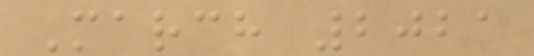March 2021
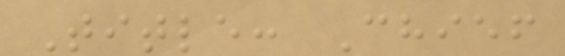Title: Chief
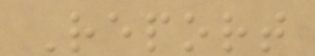Report
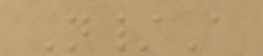N/A
